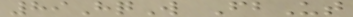89HqW FbUt
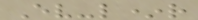Ev-l*r
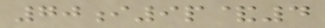70i9p&4
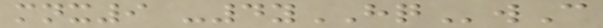mnx9 -4yHQwC
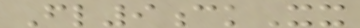Fl9ckXx
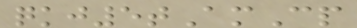qkj5tAmCp
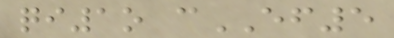qi1o cEF5
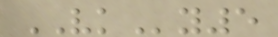VKy5
